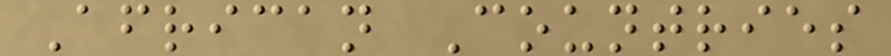African Countries
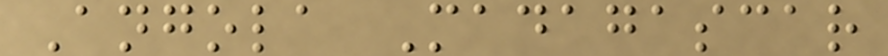Angola Madagascar
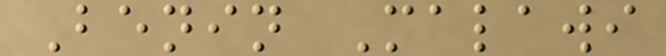Benin Malawi
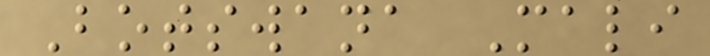Botswana Mali
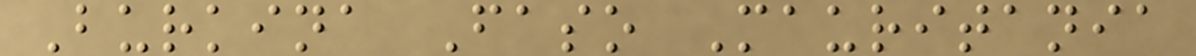Burkina Faso Mauritania
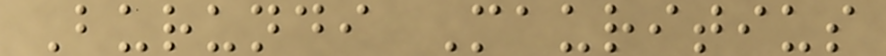Burundi Mauritius
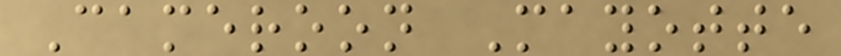Cameroon Mayotte
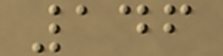146
